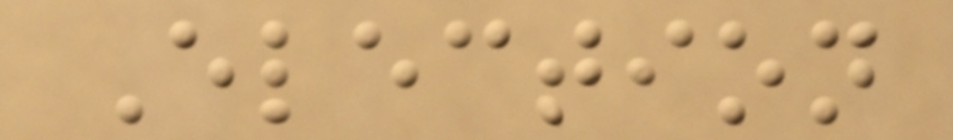Election
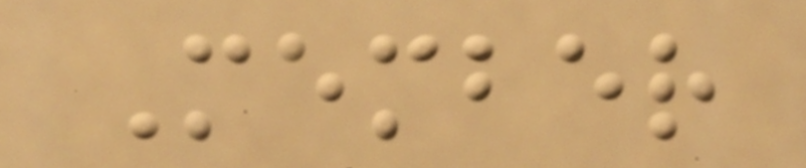Member
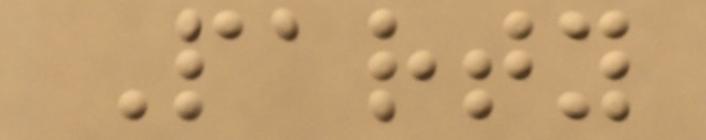Party
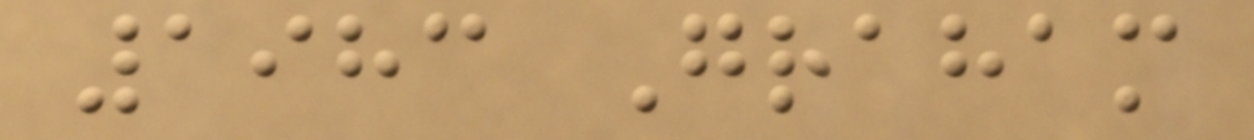1983 Graham
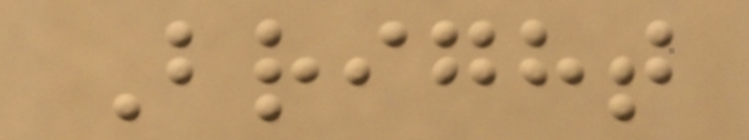Bright
